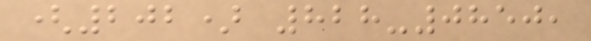(202) 828-0850,
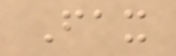Fax
